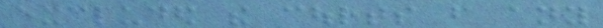excluded the courts from any
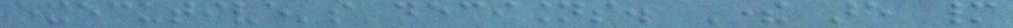executive's decisions. There are many
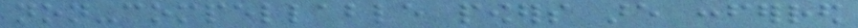non-compellable powers are conferred
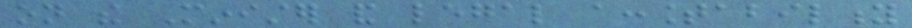on the Minister and legal accountability
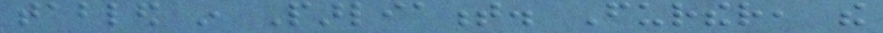tabled in Parliament. Further, the
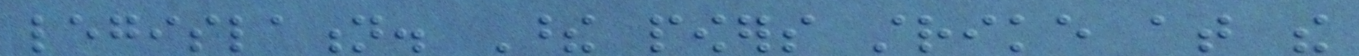legislation. These powers strike at the
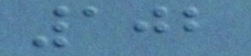102
